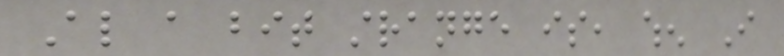Also a bit strange is, when I
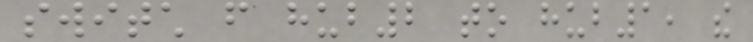switch from hub2 to hub1, the
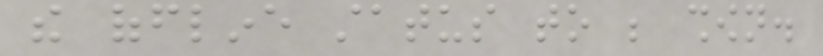the offline status to be shown.
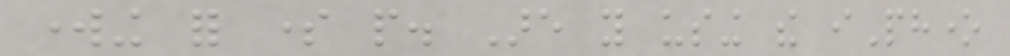working for some people. Are you using the iPhone
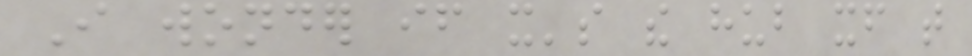I wonder if it's the hub itself that
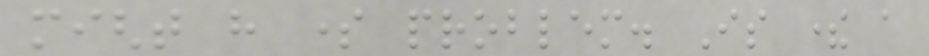might have some problem. Is there a
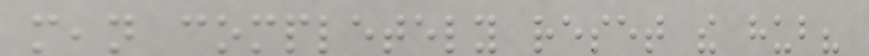mean completely reset the hub?
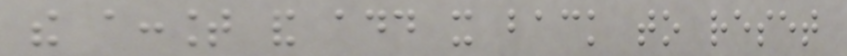the account and add it back to reset
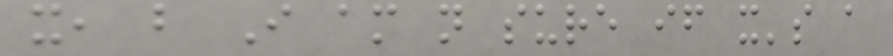it, but I am not sure if it's a
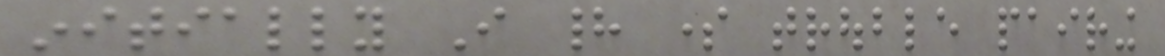initially I had some trouble pairing
